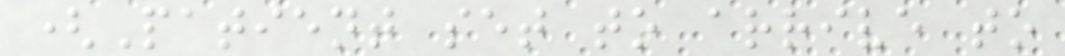(Patient set to arrive to
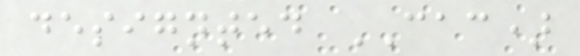designted CAC)
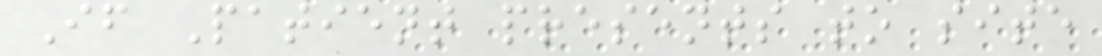If Patient presents to site
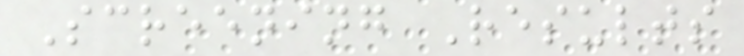Screening Results
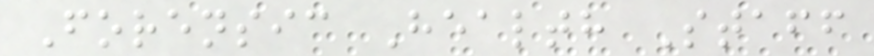Forensic Health Staff
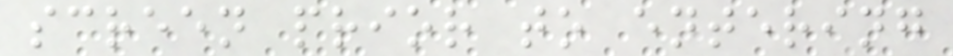screen prior to entering
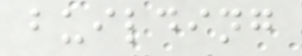building
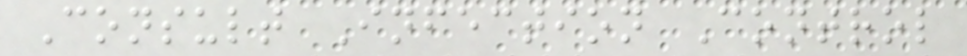Consult Infection Control
